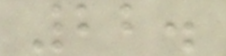22.
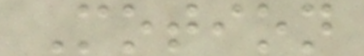Motion
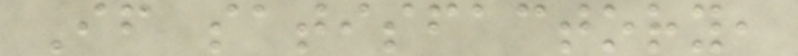If satisfactory,
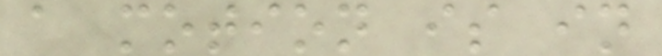a motion is in
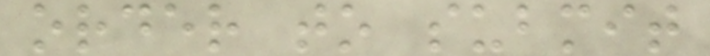order to submit
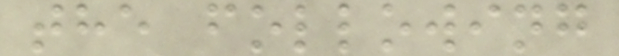the following
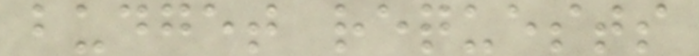budget requests
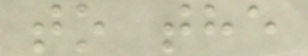to the
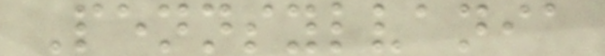Pennsylvania
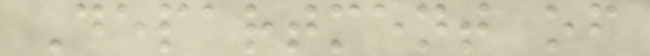Department of
